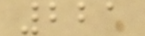221
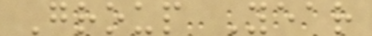Group Year
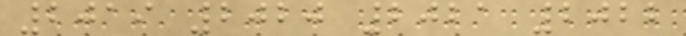2019 2020 2021 2022
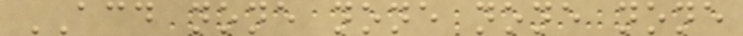ACD none none none none
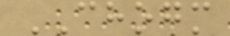CHOGM
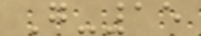G-15
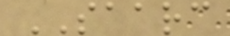SAARC
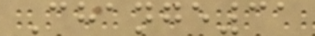Change31
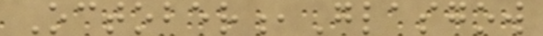October,Glasgow
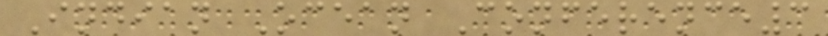Indian Ocean Conference3
